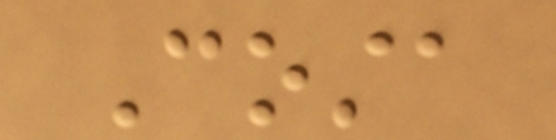Costa
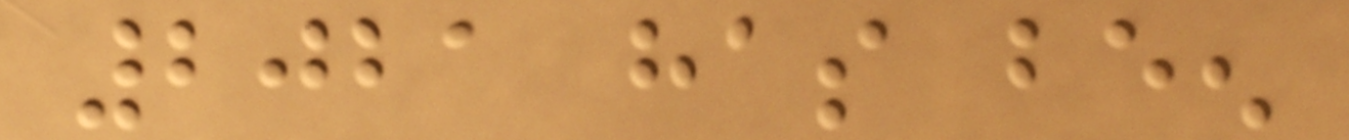2021 has been
